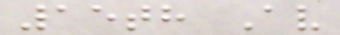15th Av
